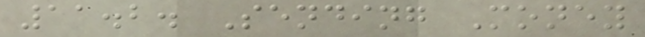11.2. Sending Money
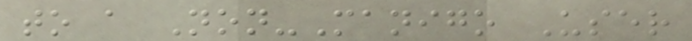to a Non-Manigo User
